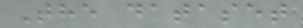The dataset
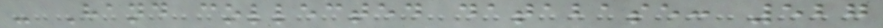- Hand collected database: 527
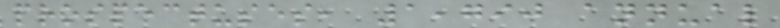prospectuses, 1,790 annual
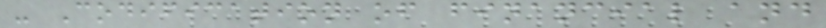- Codification of financial and
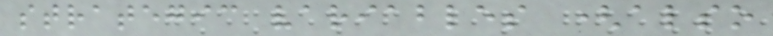strategic variables (also
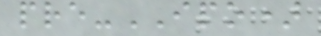pre-IPO)
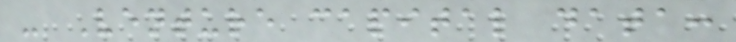- Venture capital data:
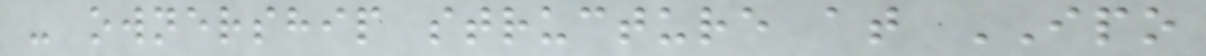- ownership structure at IPO
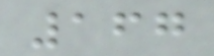167
